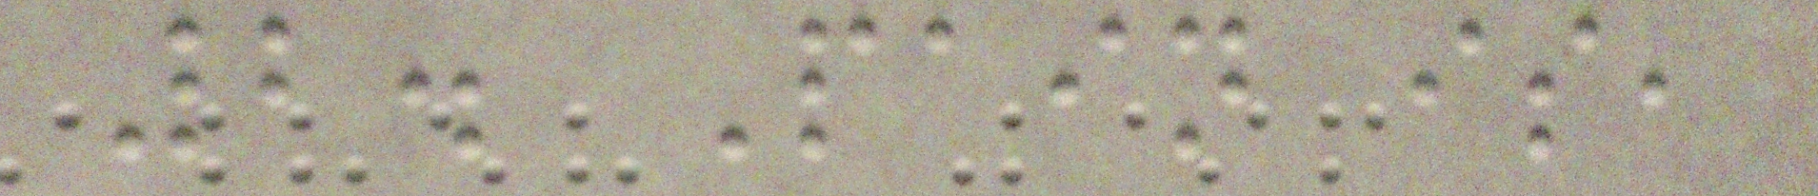2. Pain is,
